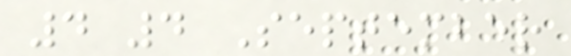4 4 September
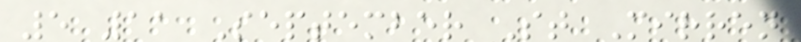5 11 September St Mirren
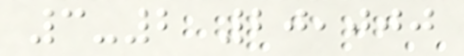3-2 20,000
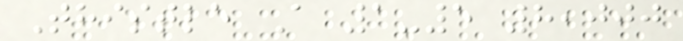Thistle A 1-5 8,000
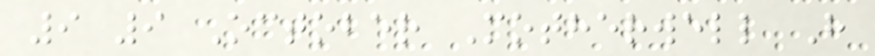9 9 October Motherwell H
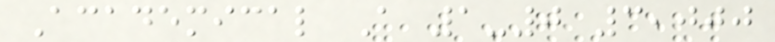Academical A 1-0 3,000
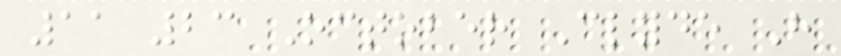11 23 October Clyde H
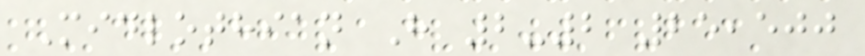Midlothian H 2-2 25,500
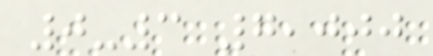0-3 7,000
